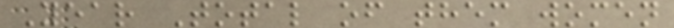Year Total of them women
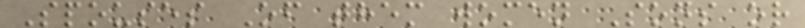Spouses Of them women Sons or
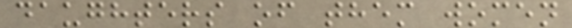daughters of them women
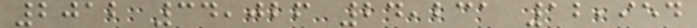2012 34,026 24,231 12,954
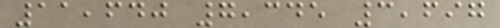11,640 7,345 3,697
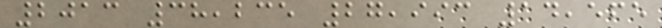2013 38,235 27,993 14,565
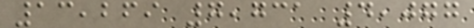13,269 7,731 4,077
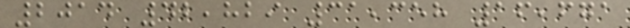2014 42,829 31,358 16,671
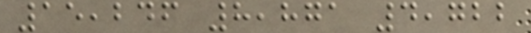15,246 8,871 4,722
